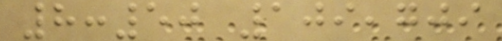8:50 109,709
